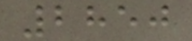2850
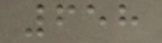658
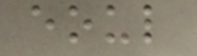eoul
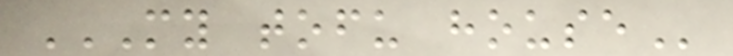MY TOFU HOUSE
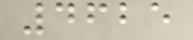4625
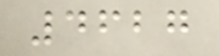4627
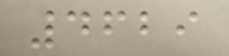4629
